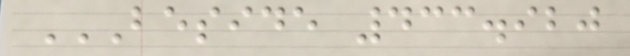BESIDE 433.920
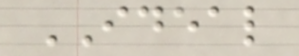IDEAL
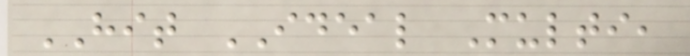HIT IDEAL Multi,
